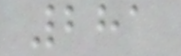281
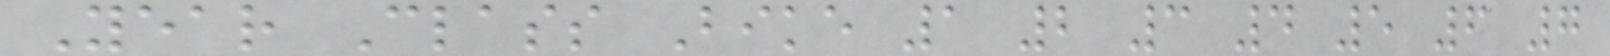Year Class Bike 1 2 3 4 5 6 7
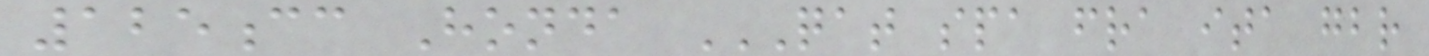125cc Honda QAT SPA FRA ITA GBR
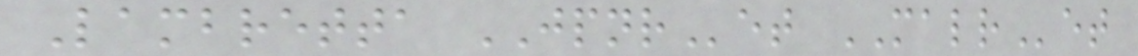Lambretta JPNRet MALRet
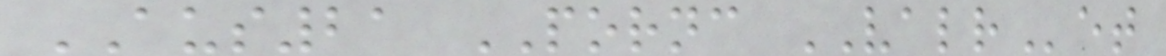AUS21 PORNC VALRet
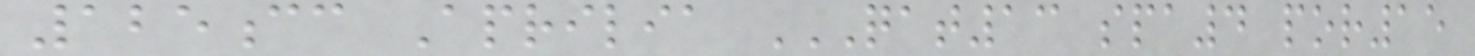125cc Aprilia QAT13 SPA4 POR15
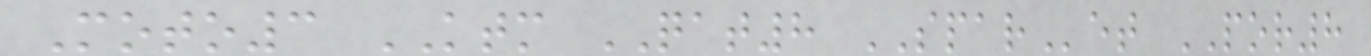Moto3 KTM QAT8 SPARet POR8
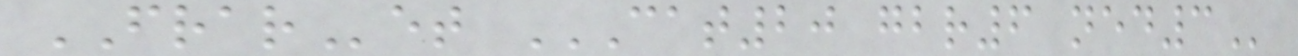FRARet CAT20 GBR6 NED3
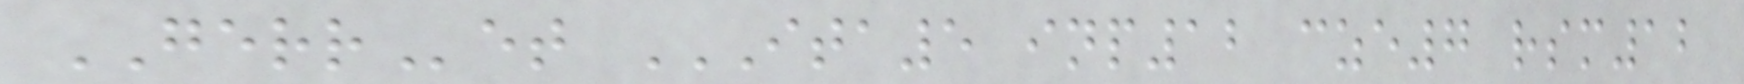GERRet ITA5 INP12 CZE7 RSM12
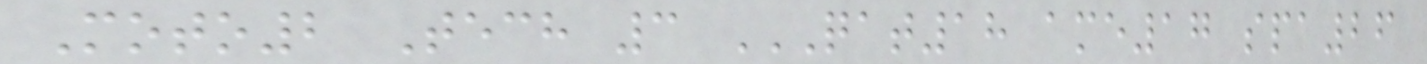Moto2 Tech 3 QAT18 AME17 SPA26
